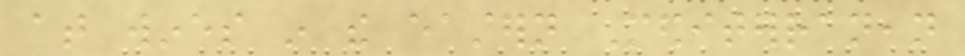at wines in the eastern Mediterranean
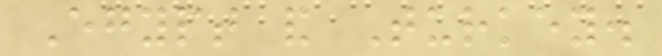Egypt and Turkey.
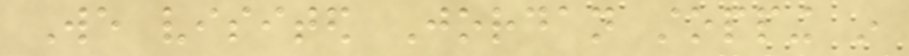We visited Jordan stopping in
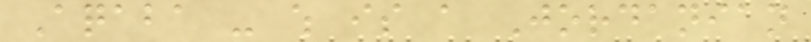Aqaba - which is a Jordanian
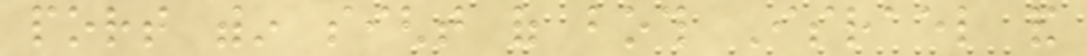port within sight of both Israel and
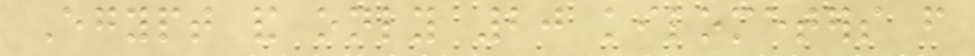Egypt and only 20 kilometers from
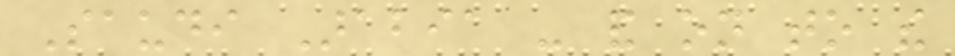Saudi Arabia - and on to the
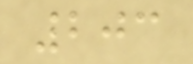203
